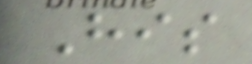His
